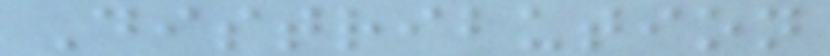Distribution
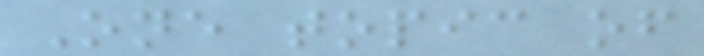One topic of
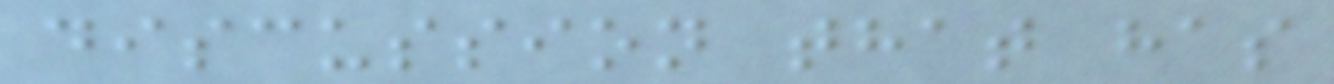discussion that has
